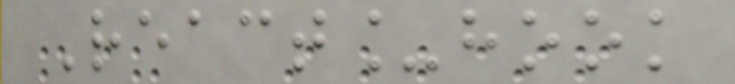React_hook
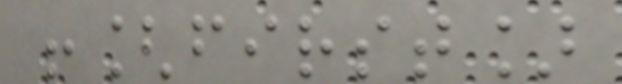![first]
